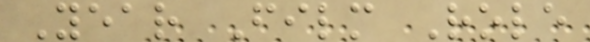Year Film Role
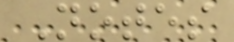Notes
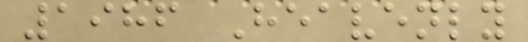1986 Heavenly
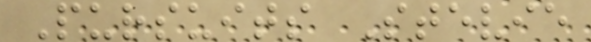Pursuits Stevie
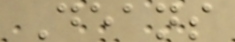Deans
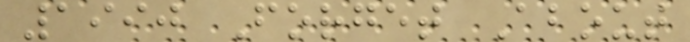1990 Forget About
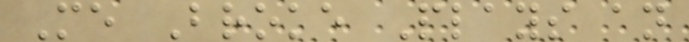Me Broke Plays an
